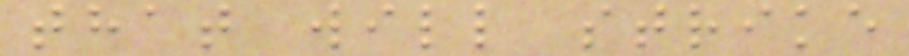that will strike
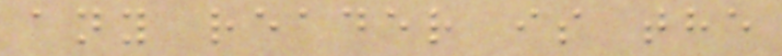any reader is the
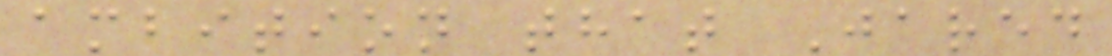ambition that Jared
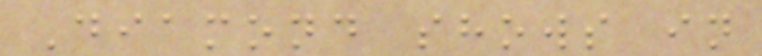Diamond shows in
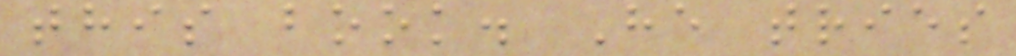this book. He tries
